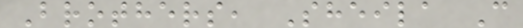Brothers, Sheila C
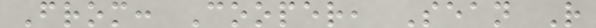From: Cooper, Sean R
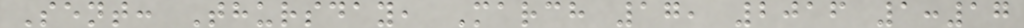Sent: Thursday, March 17, 2016 1:17
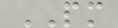PM
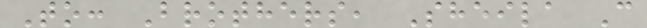To: Brothers, Sheila C
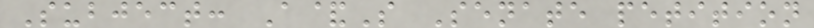Subject: A&S Senate petition
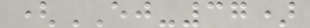(EJ-37)
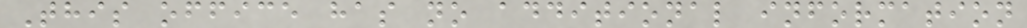This office has no additional information
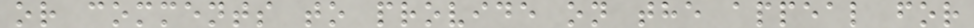or comments to provide on the appeal for
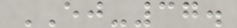EJ-37.
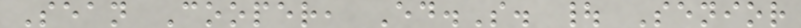Sean Cooper, Ed.S. | Senior
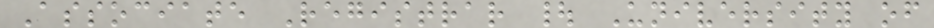Associate Registrar | University of
